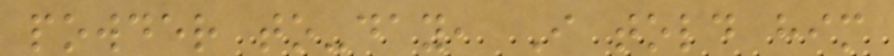powder to-day, I told him
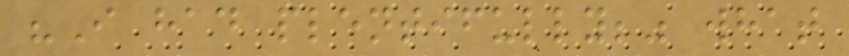"I had plentifully;" what
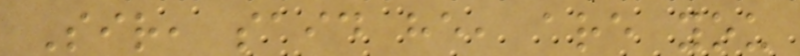Sir, said he, are you
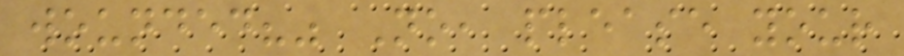wounded?" No, please your
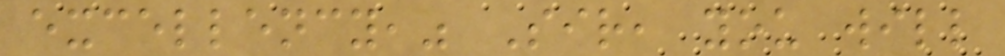excellency," Sir, you will
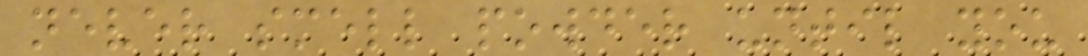never smell powder until you
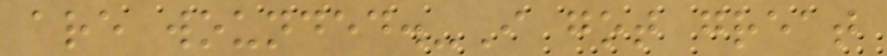are wounded.-I got great
